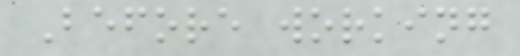Before working
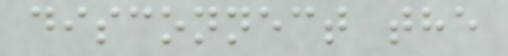disconnect the
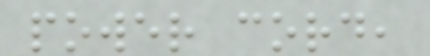power cord,
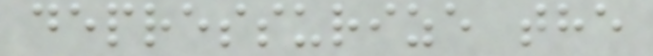depressurize the
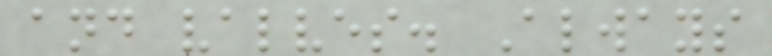and valves. Always
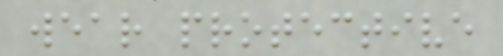wear protective
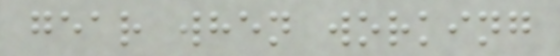gear when working
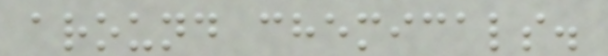around chemicals.
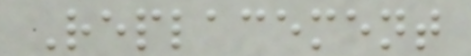Replacement
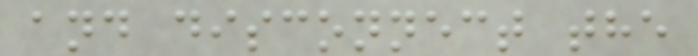and disconnect the
